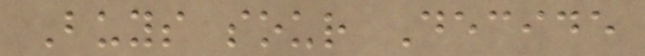Buys sour Decide
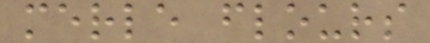merle flours
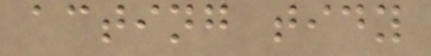acting tidy
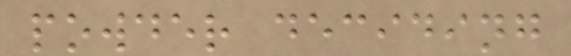powder deciding
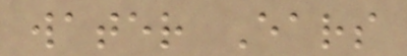water Ears
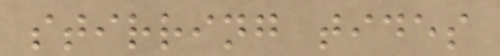stirring tides
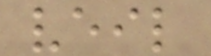veil
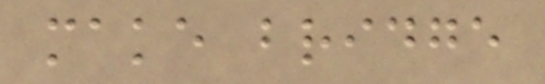make bridge
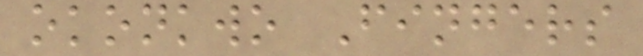okonkwo Fingers
